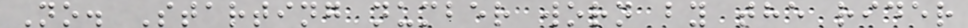No. Starting number worn by the rider
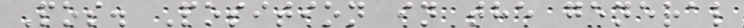Pos. Position in the general
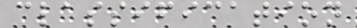classification
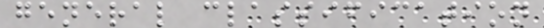general classification
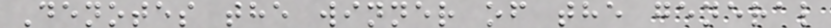Denotes the winner of the general
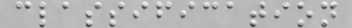classification
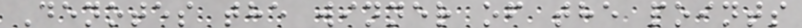Denotes the winner of the points
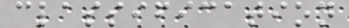classification
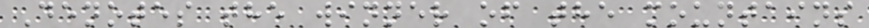Denotes the winner of the mountains
